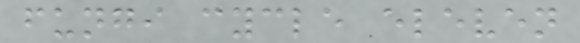fungi cycle eleven
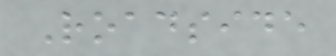Roadside
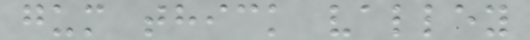gum thick valley
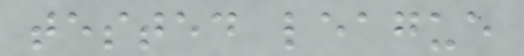tested league
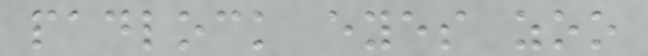padlock eyes zoo
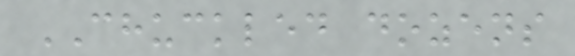CHUCKLED dozens
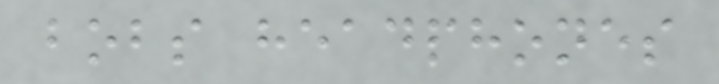bobs headphones
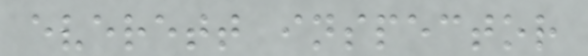everett inspector
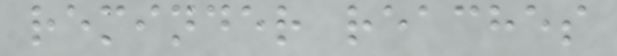reminder reaches
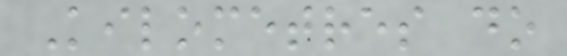Kilometres do
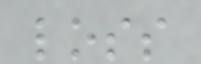loss
